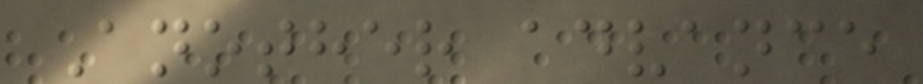Another advance
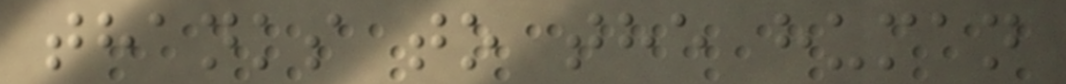thanks to the human
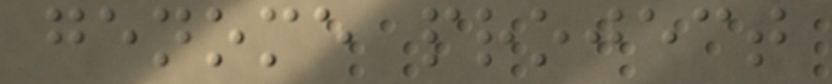genome project
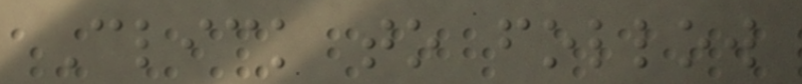Click to follow
